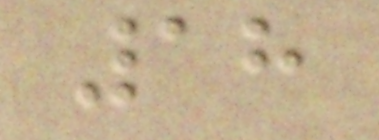18
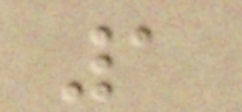1
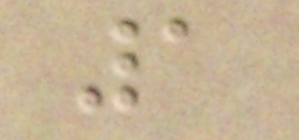1
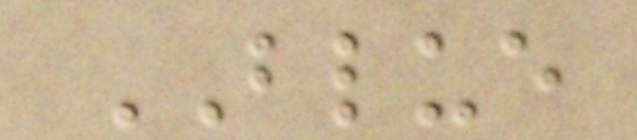BLUE
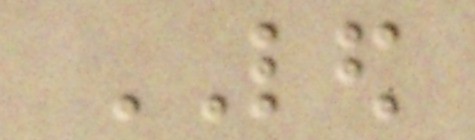LED
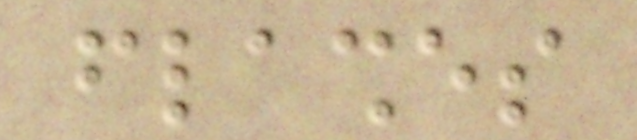flashes
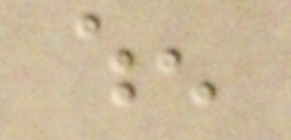when
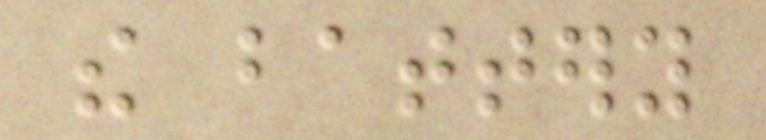the battery
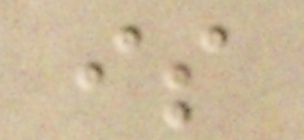is
